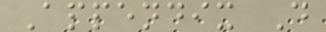Appendix D
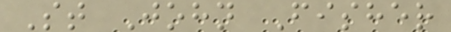St John Fisher
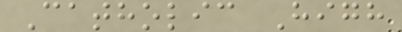Catholic High
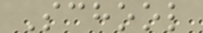School
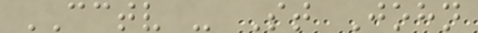CCTV - St John
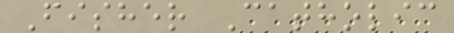Fisher Catholic
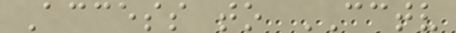Access to CCTV
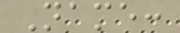Name:
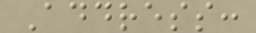Address:
